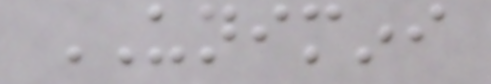UNIMINI
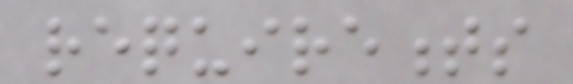requirements
